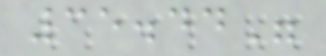35.44"
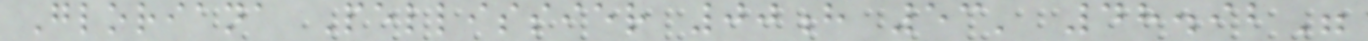Gloriana Pellissier 00h 53' 48.92"
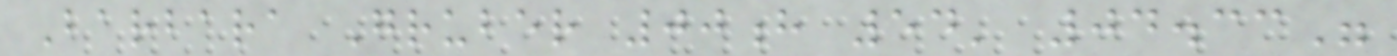Barbara Gruber 00h 54' 04.33"
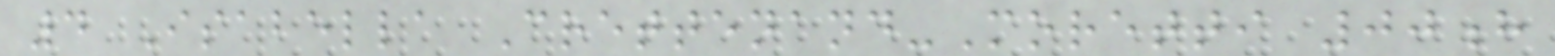4 Isabella Crettenand-Moretti 00h
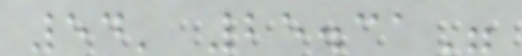54' 25.31"
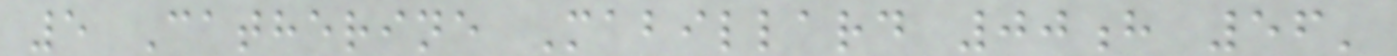5 Catherine Mabillard 00h 56'
